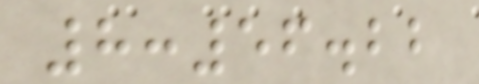8:56.22
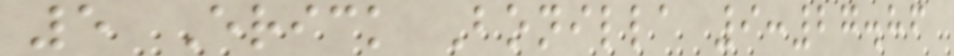5 Erick Bonilla 9:27.86
